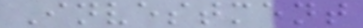Investment
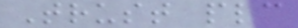Trust plc
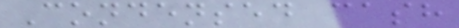Condensed cash
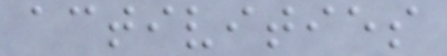activities
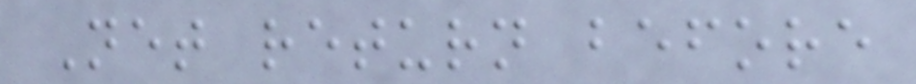Net return before
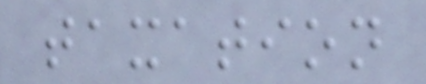taxation
